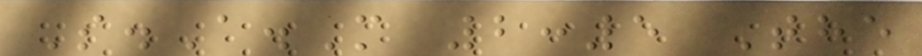S.A.M 2:5 The
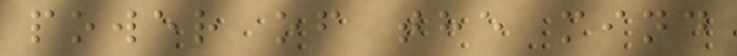power of the mind
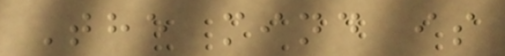The mind is
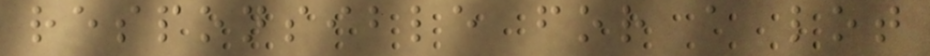responsible for a lot
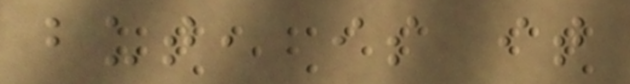but, is it
